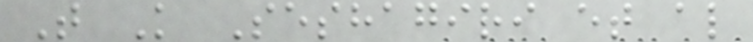T K Seshagiri et al
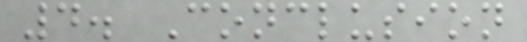4. Conclusion
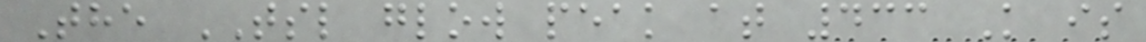The TSL glow peak at 433 K is
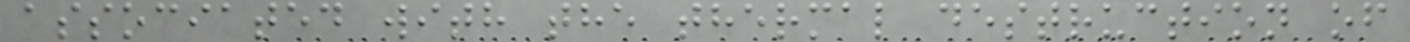associated with the thermal destruction of
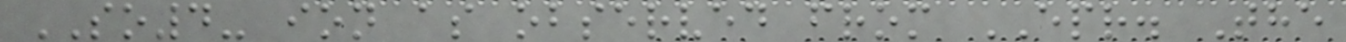SO4- ion as observed from EPR. The
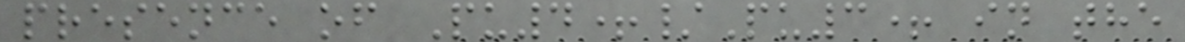presence of Pu4+/Pu3+ in the
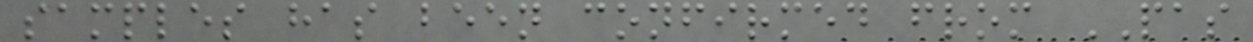samples has been confirmed from PAS
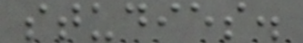studies.
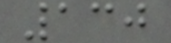130
